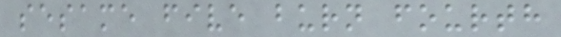sesame five burn fourth
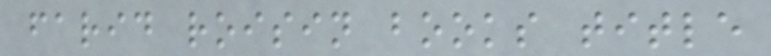farid roisin books title
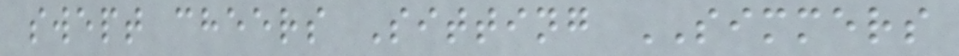swept cheers Sitting SIMMERS
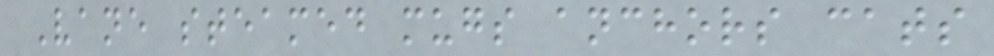Vane steamed mugs anchors cats
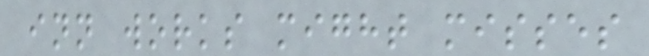inn works might misses
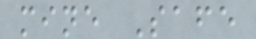mine Safe
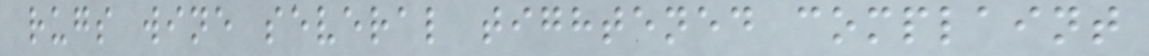rugs wine several tightened complaint
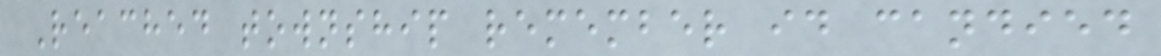Reached township remember id candied
